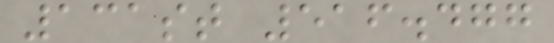131st 516.477
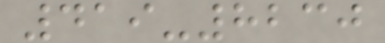419-8230
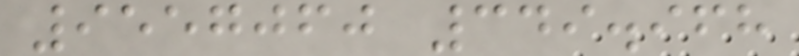9557060 349.968
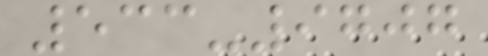533-9707
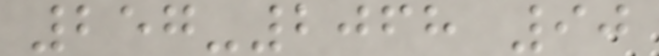257-2068 90
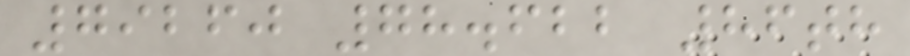79260 78.622 86th
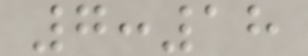7:18
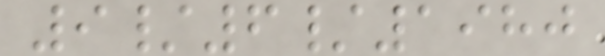9/6/1980
